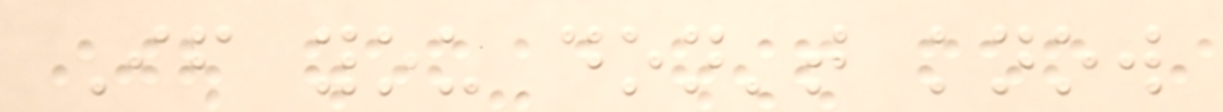If you don't know
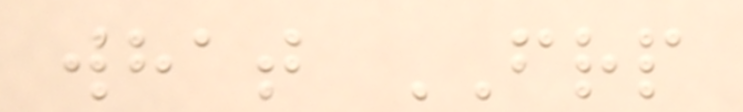what FRP
